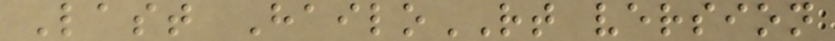Last HailoRT version
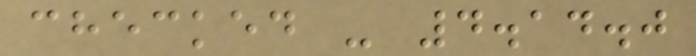checked - 4.14.0
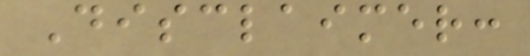Disclaimer:
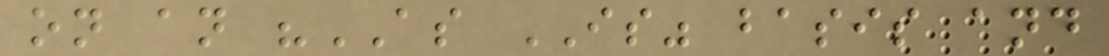on an "AS IS" basis and
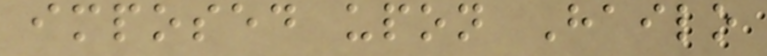imposed upon Hailo
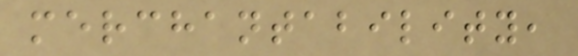merchantability,
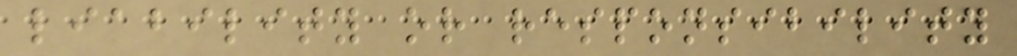liability or responsibility
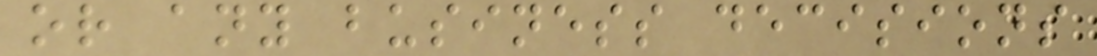or any business decisions
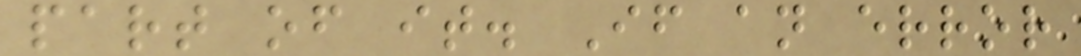part of it. If an error
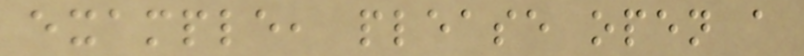example, please open a
